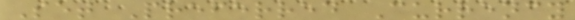Set Preferred Currency
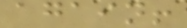again!
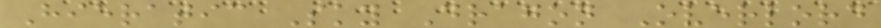Hieratic Sky Dragon Overlord
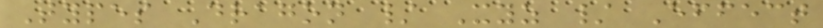Types Dragon / Xyz / Effect
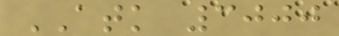ATK 3000
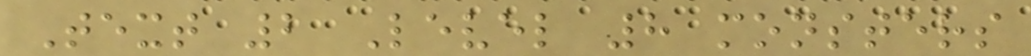Text 2 Level 8 monsters
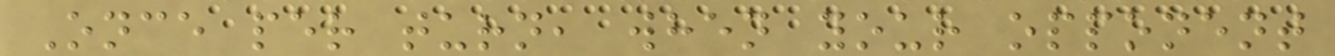Once per turn, when your opponent
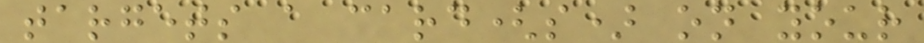targets a card(s) on your
